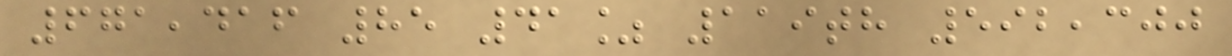671,416 85 41% 119th 592,300
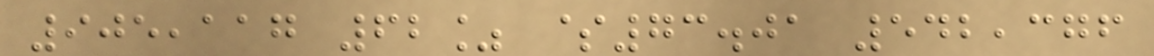905,117 62% $73.01 542,376
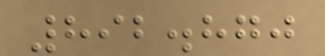892.870
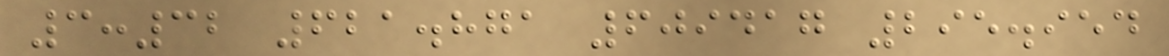3:32 621.871 609417 295.954
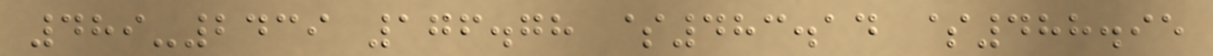489-2439 176.78 $483.14 $488.95
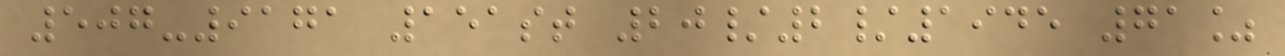507-9171 151st 20/2/1945 71%
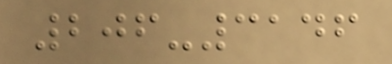206-3146
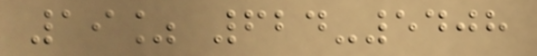19% 624-5408
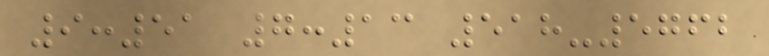9:51 7:13 518-5762
